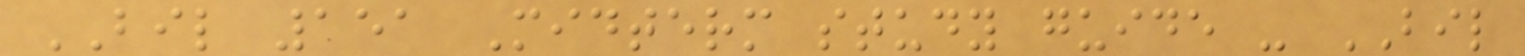BIL 151 Midterm study guide - BIL
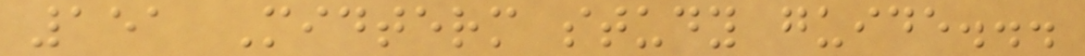151 Midterm study guide...
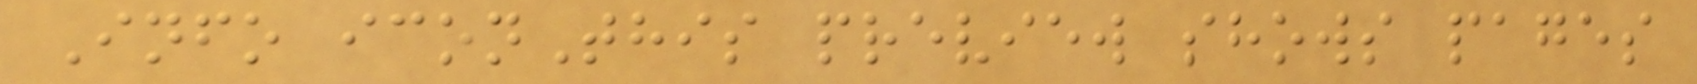Info iconThis preview shows pages
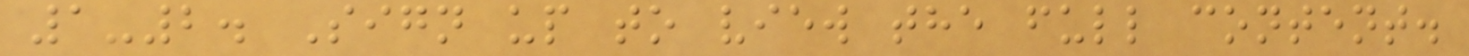1-2. Sign up to view the full content.
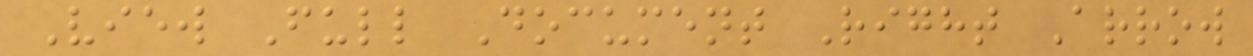View Full Document Right Arrow
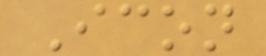Icon
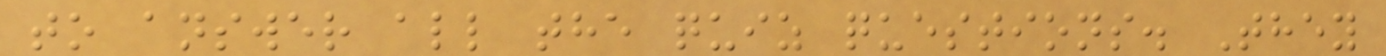to answer all the quiz questions. They
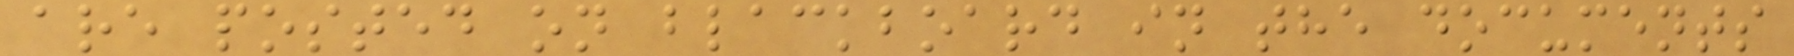are posted on blackboard in the documents
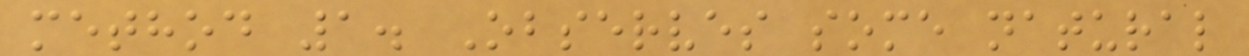method 1. Observes some natural
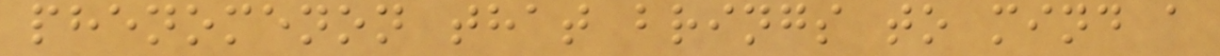phenomenon that brings to mind a
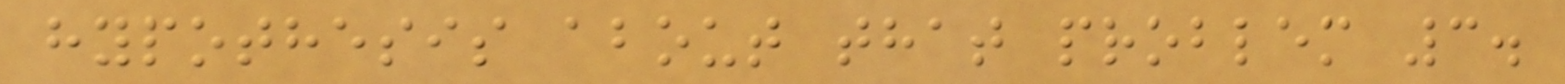hypothesis about that problem 3.
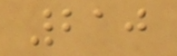210
